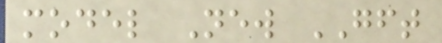model New GFT
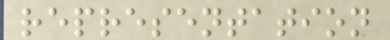representation
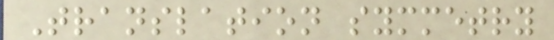Translation symmetry
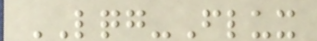LQG-Flux
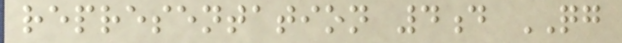representation 4d QG
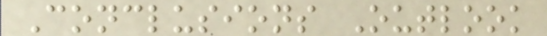Conclusions Outlook
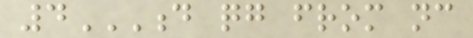4D QG FROM NC
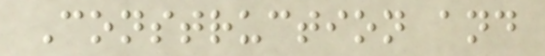Construction and
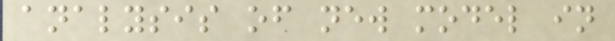analysis of new model in
